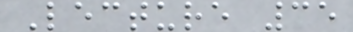Lecture 35
